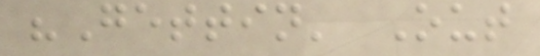"Gettin' Out
